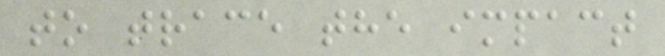to trace the impact
